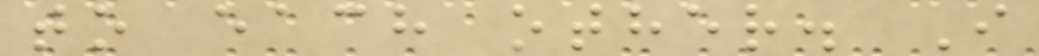to each other. I
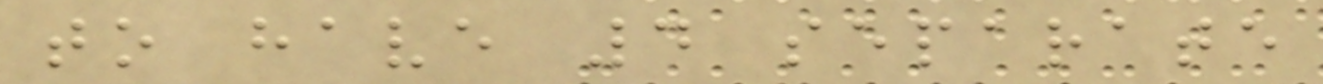to have 4 separate
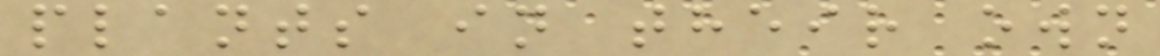plants in their own
